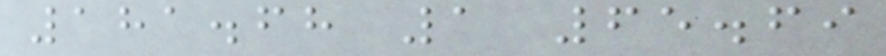181.68 1 65.69
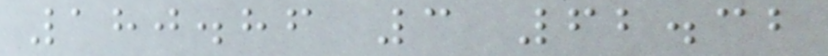180.86 3 62.32
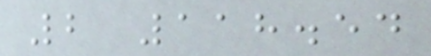2 118.54
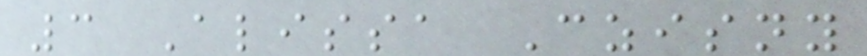3 Alissa Czisny
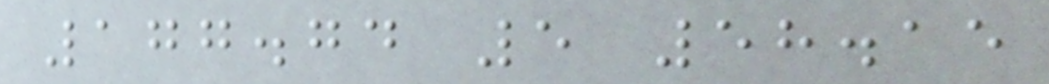177.74 5 58.15
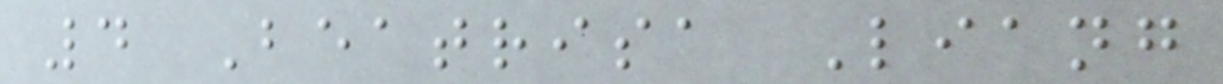4 Beatrisa Liang
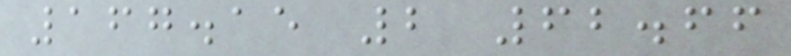167.15 2 62.66
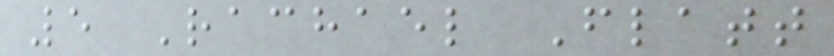5 Rachael Flatt
